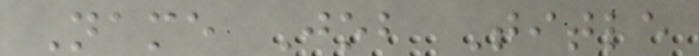Name Job Title
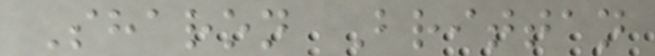Sharon Brittan
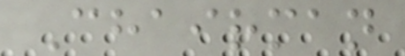Chairman
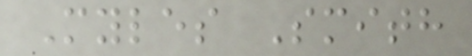Myles Smith
